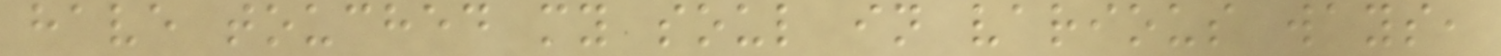have touched my soul in various ways,
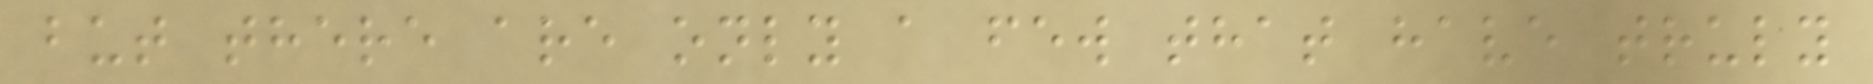but there are only a few that have truly
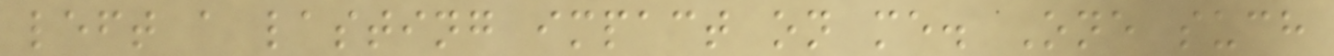left a lasting impact on me. One such
